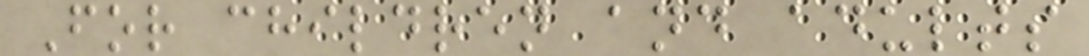For children and adults
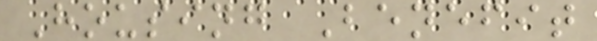Housing Benefit
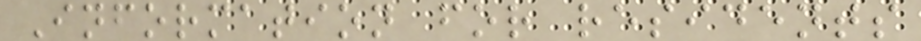Information for residents
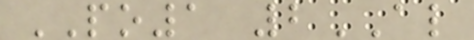PO1 2AL
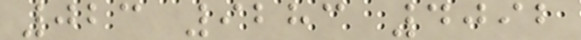023 9283 4092
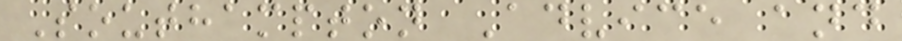Southampton Advice and
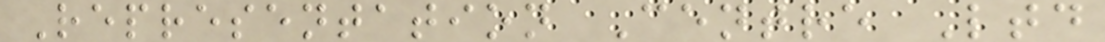Representation Centre Ltd
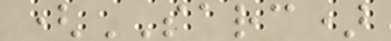(SARC)
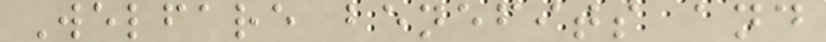Welfare benefits and
